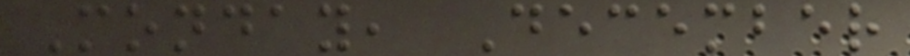Monday, December
